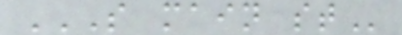S MAIN ST
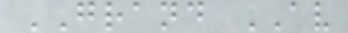GRAND AV
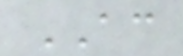AC
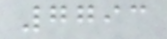7793
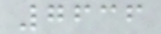7636
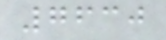7630
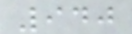940
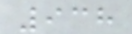938
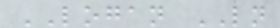LOGAN LN
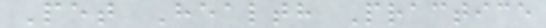Pet Health Practice
